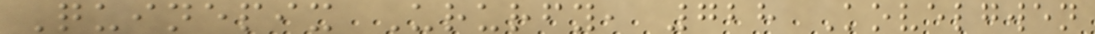Quinepix Ururfy, 728 Kovelgwen
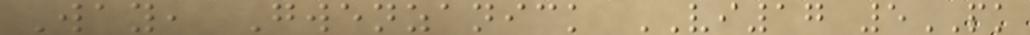Way, Gwenzanick VI17 5PK
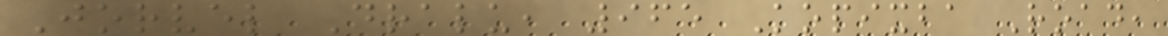Jorvel Dralu, 965 Kopixba Road,
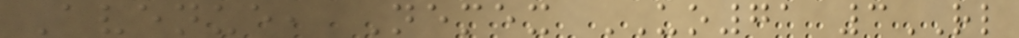Avenue, Nemex UO71 3RL
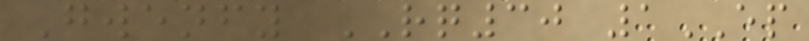Gwenfy RQ30 1EP
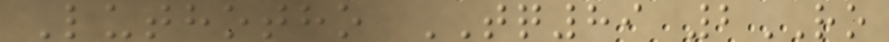Luthotho TQ89 2RO
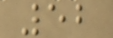52
